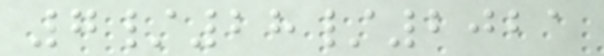7/28/2021
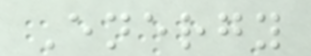Energy
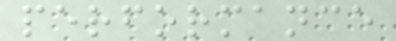performance
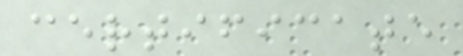certificate
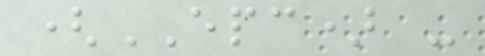(EPC) -
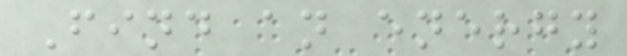Find an energy
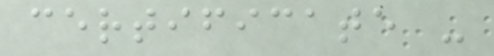certificate -
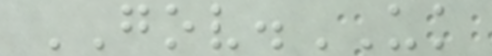GOV.UK
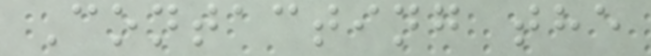Contacting the
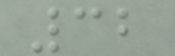32
